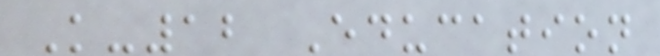K-12 Education
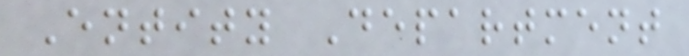Entity Department
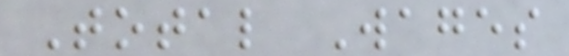Total Wages
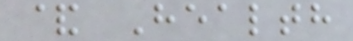& Health
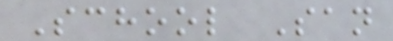School San
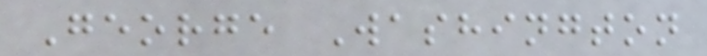George Washington
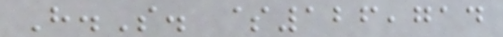H.S. $126,714
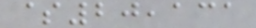$20,131
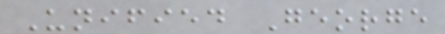Unified George
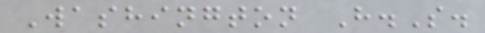Washington H.S.
